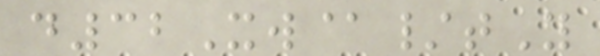d32Xw@/tY
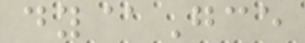dy@Gce
